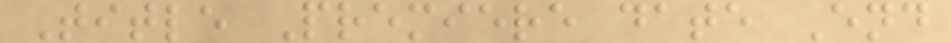Title Premiere date End
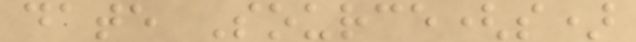date Source(s)
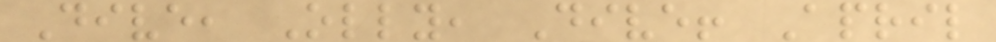Dive, Olly, Dive! April
